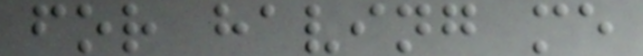for having me
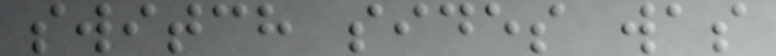switch sides was
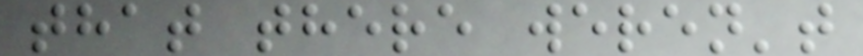that there weren't
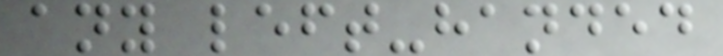any left-handed
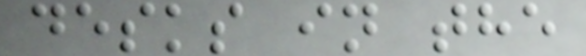desks in the
